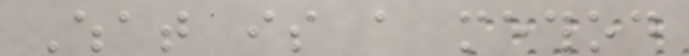What is a method
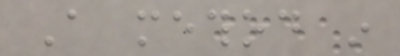A method in
